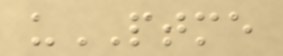uPTME
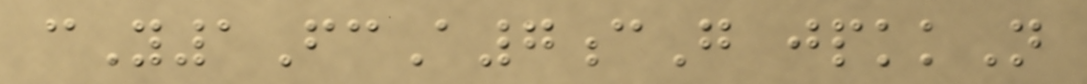cY1FcA7cG jpkkN
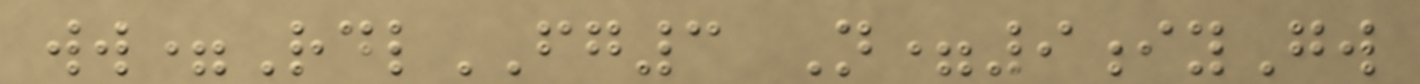ww=RdlFG3 N=9iyGw
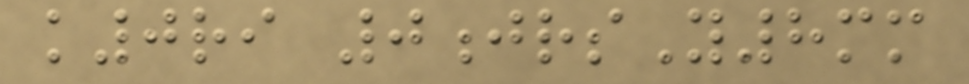k0ri 0jrsY8mm
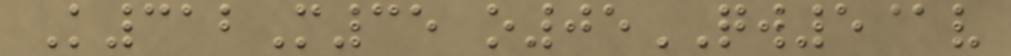K312M35 o05QW5@v
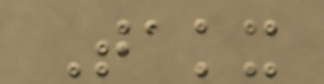Takx
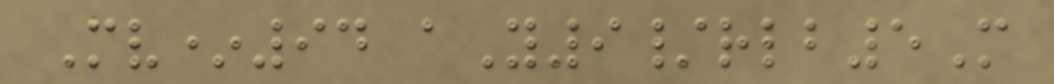Mv*94 aY9/rlb5M
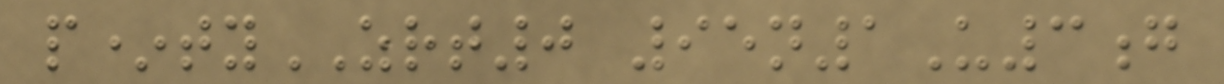p*tyZRT0 95n1U3g
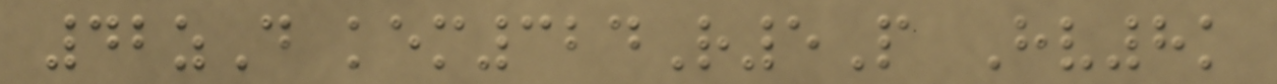42zD kem324R5P Hv8k
